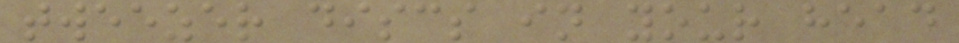tweezer discs in your head
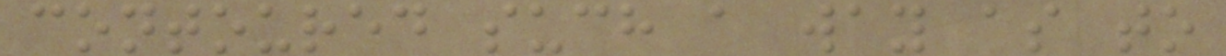contoured such a way as to
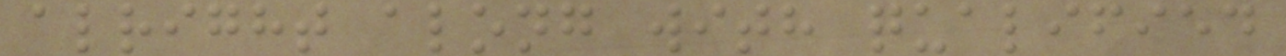alright along with qualified
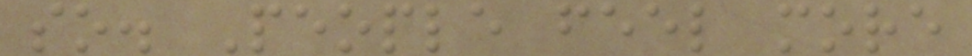so. People feel more
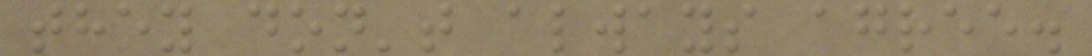they don't always agree.
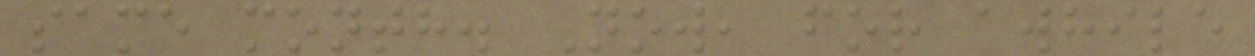same month. Now, for awhile
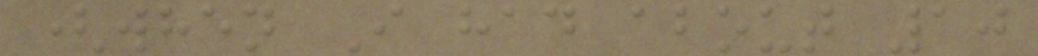(when I had about 10
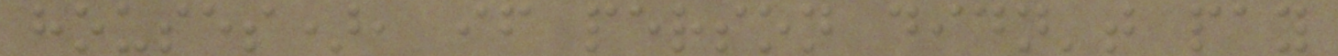houses), if person didn't pay
